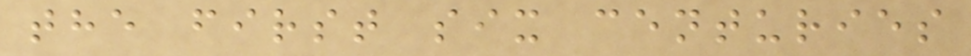the first six centuries
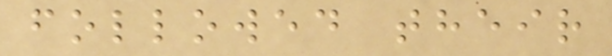followed their
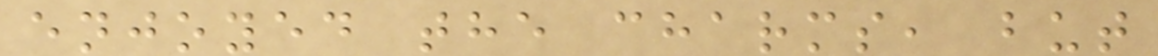enjoyed the charms, but
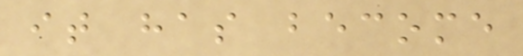it has become
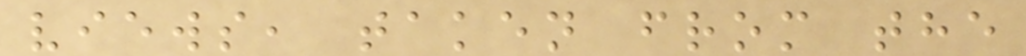views, taken from the
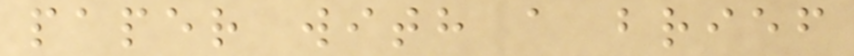paper with a brief
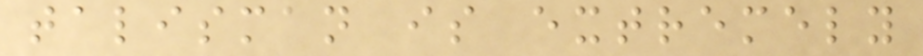talisman is extremely
